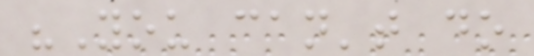"You can't do
